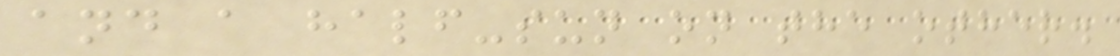and a half-sun on the other.
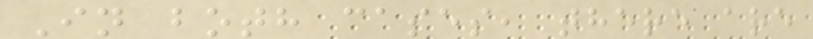In both cases, there are
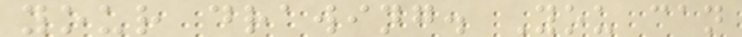your drawing. You can
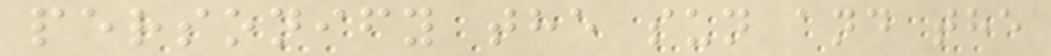personify the sun and the
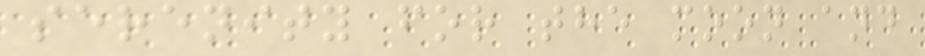serenity for the moon and
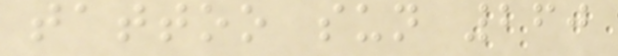tattoo sun 260
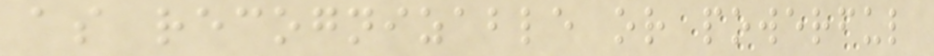as recognizable or powerful
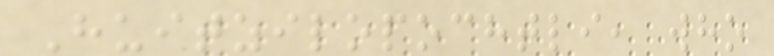Huitzilopochtli, who
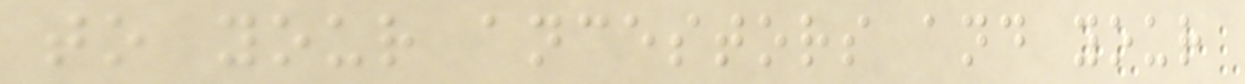to your ancestors and your
